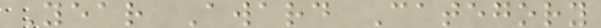Year Award Category
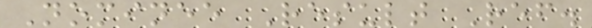Nominee Result Ref.
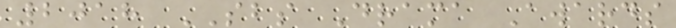2018 SBS Drama Awards
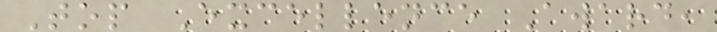Top Excellence Award,
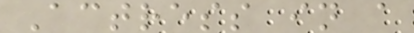Actress in a
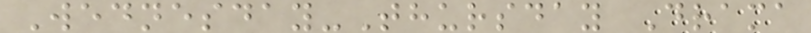Wednesday-Thursday Drama
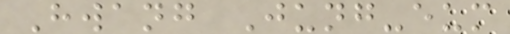Hwang Jung-eum
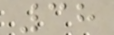38
